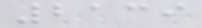2139
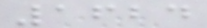1624
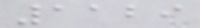1129
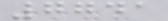7741
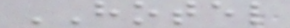HOTEL
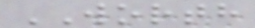WORTH
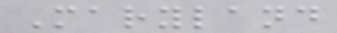Maryland
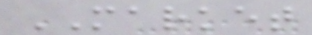MARKET
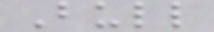Bull
